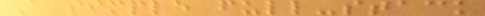A simple full-stack
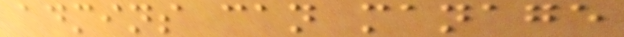admins can manage
